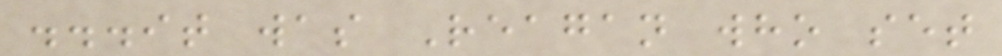...it was Reagan who set
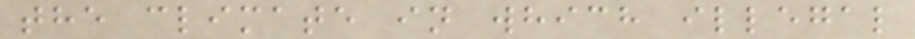the climate in which illegal
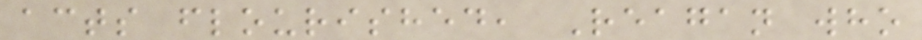acts flourished, Reagan who
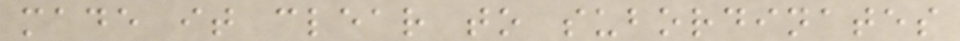made it clear to subordinates
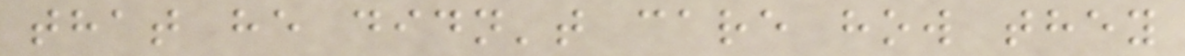that he didn't care how they
